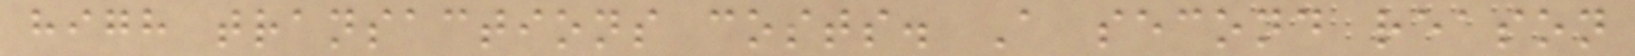high transactions costs. A second reason
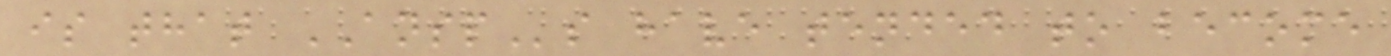is that ANSPs have tended to become
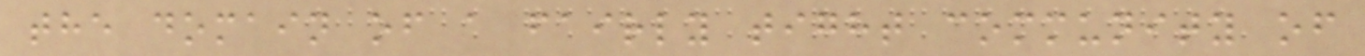the domain of a fairly tight community of
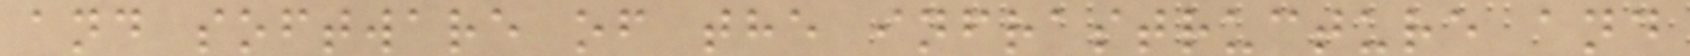and software of the infrastructure and
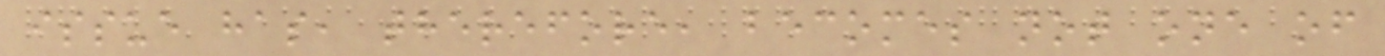issue has, therefore, becomes not one of
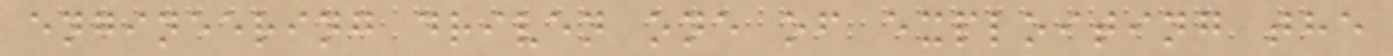engineering driven one of exploiting the
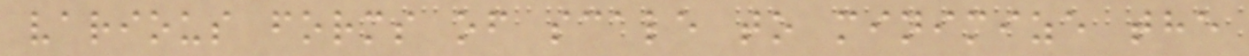various forms of scale to minimize the
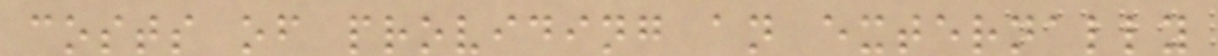costs of providing an externally
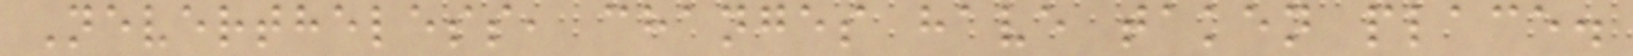Nevertheless, changes have taken place.
